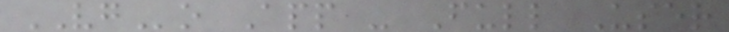VGo App - Full User
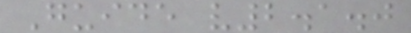Guide v2.1.0
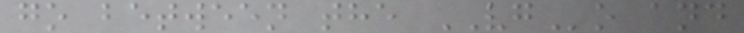go between the VGo and
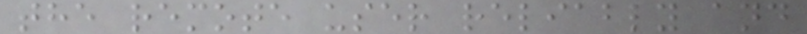the remote user reliably and
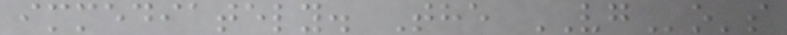immediately. The VGo's
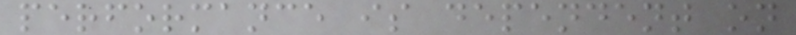performance is dependent on
